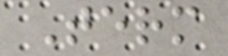Term
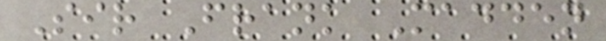Sir Frank Madden
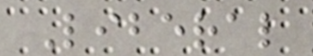Liberal
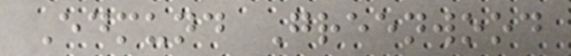Edmund Greenwood
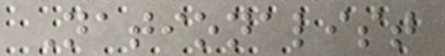Nationalist
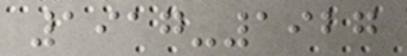1917-1927
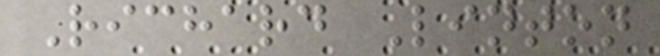Richard Linton
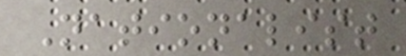Nationalist
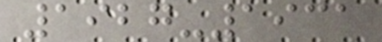1927-1931
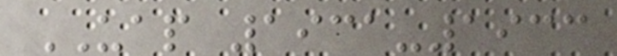UAP 1931-1933
